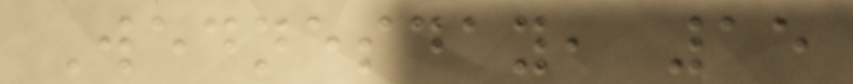Wednesday, 15
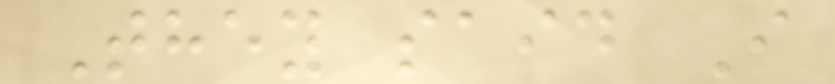They said I
